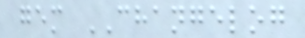gem CHANGELOG
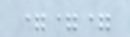===
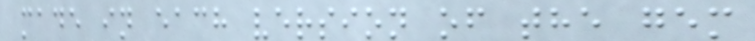made in each version of the gem
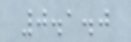0.1.0
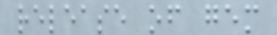release of gem
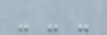- - -
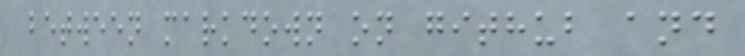between markdown on github and
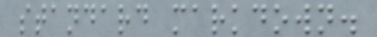standard markdown.
